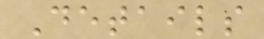Details
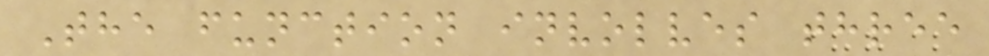The function involves three
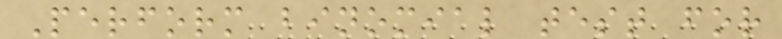Perform binomial test for
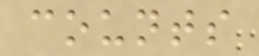counts
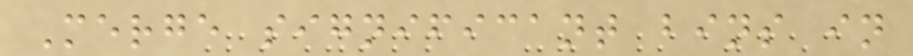Merge significant bins in
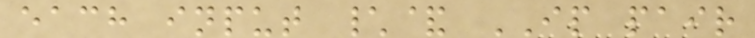each input \& IP pair
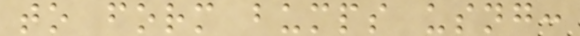to form bumps usng:
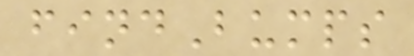findBumps
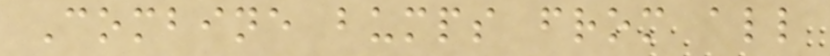Combine bumps from all
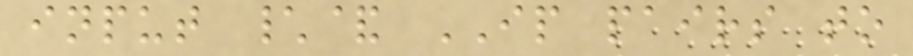input \& IP pairs to
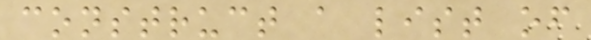construct a list of
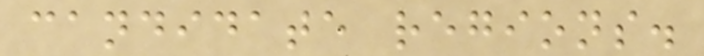candidate regions.
